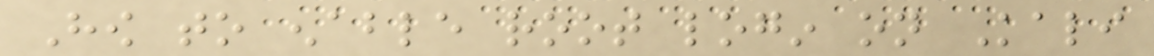How to enable root login on Kali
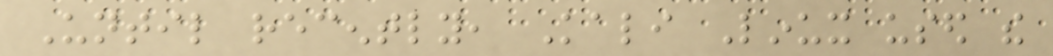Until recently, Kali Linux used the
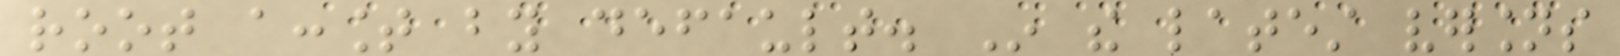root account by default. In the latest versions
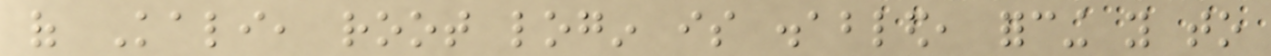of Kali, root login is disabled, forcing you to
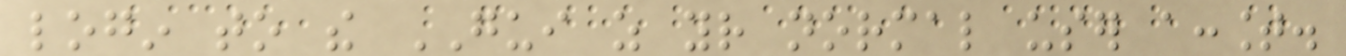login to the GUI as your normal user account.
